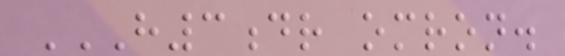H3DR OMRON.
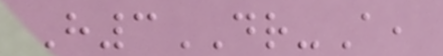H3DR-A,
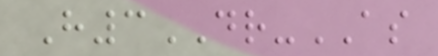H3DR-AS
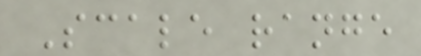Scale range
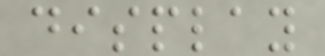display
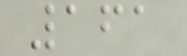161
